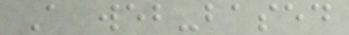A web-based
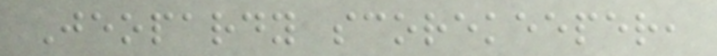Jeopardy scorekeeper,
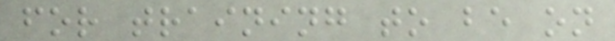for training to be on
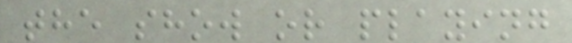the show or playing
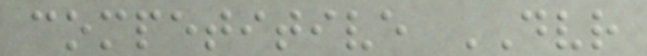competitive DVR
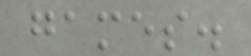games.
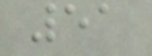51
